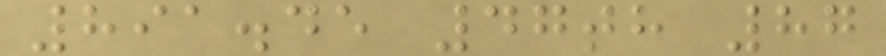891.45 47th 87
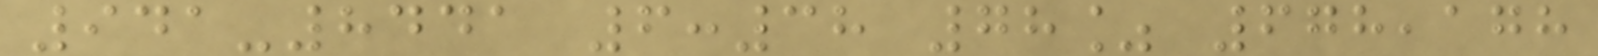941-8441 6:38 78% 678,178
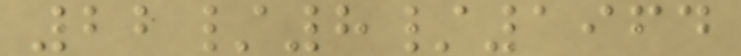22/8/1964
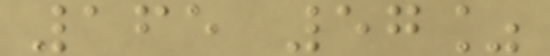165 57%
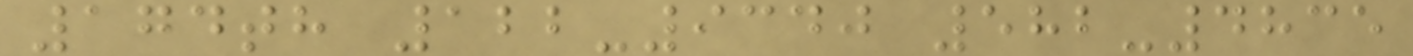174th 122-9340 582-4835
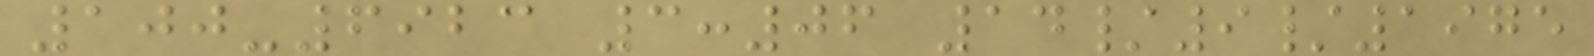100-6923 3:06 14/9/1975
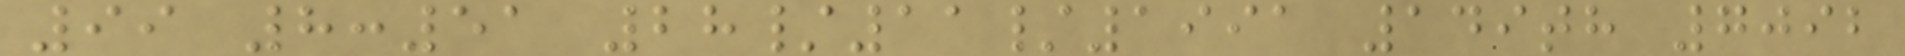99 8:51 28/11/1991 149th 7092
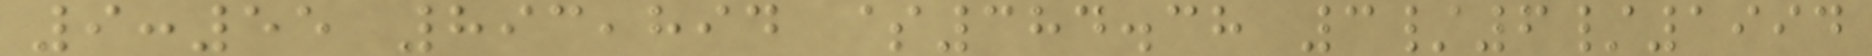9:55 893,894 $384.38 3/6/1994
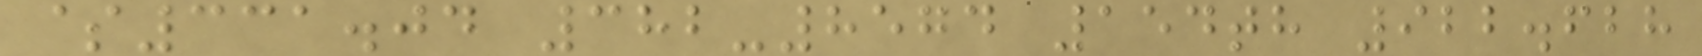$331.04 382-8574 154th 922.628
